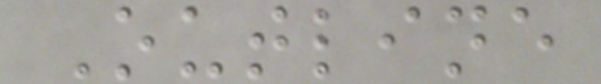Outline
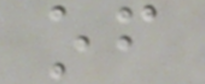of
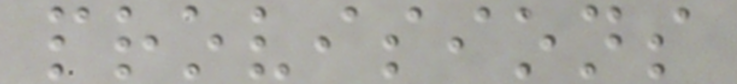provisions
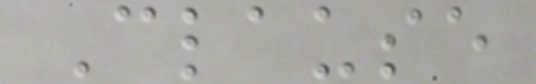Clause
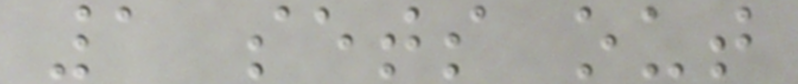1 sets out
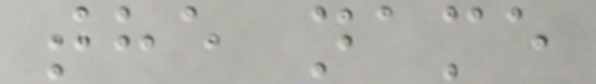the name
